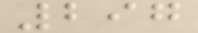297
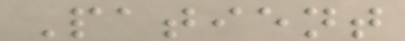Patient
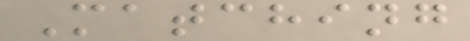Matching
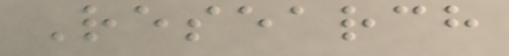Research
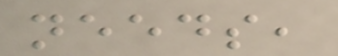needs,
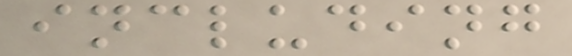including
